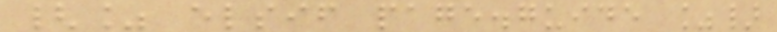{% elsif page.guide %}
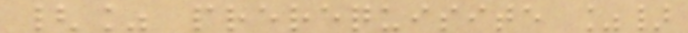{% prerequisite %}
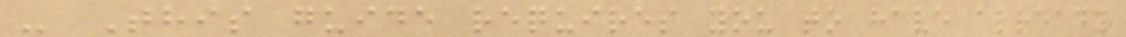- This guide requires you to have already
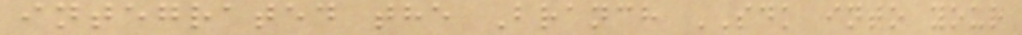integrated the Branch SDK into your
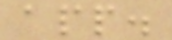app.
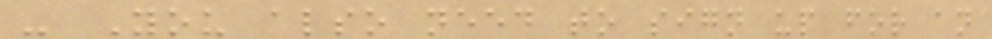- You also need to sign up for an
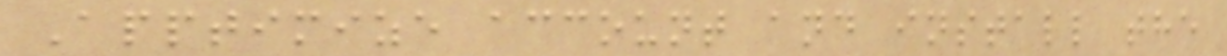Apptimize account and install the
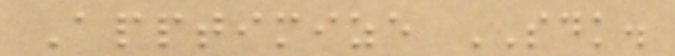Apptimize SDK.
